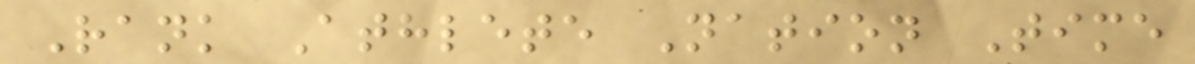Rank Athlete Nation Time
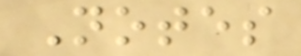Notes
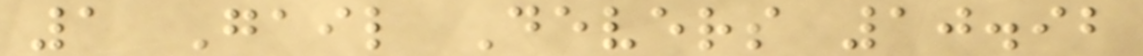1 Gail Devers 10.92
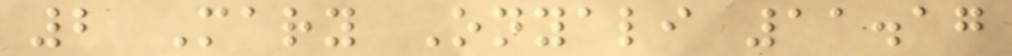2 Mary Onyali 11.17
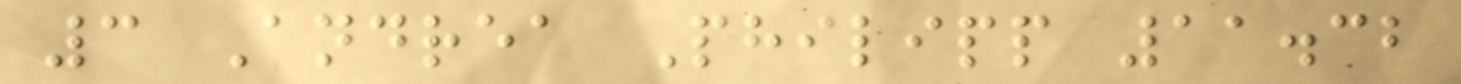3 Andrea Philipp 11.32
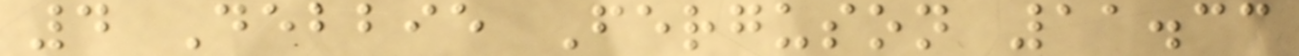4 Debbie Ferguson 11.33
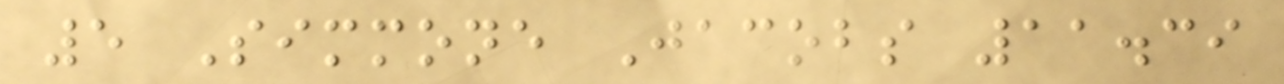5 Simmone Jacobs 11.39
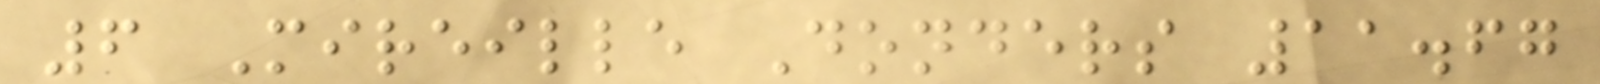6 Mireille Donders 11.67
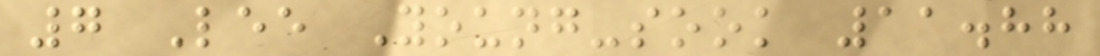7 Lee Young-sook 11.88
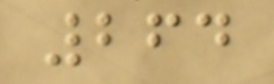264
